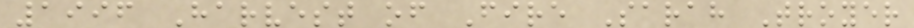1996 Harvest of Fire Sarah Troyer
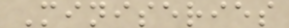Miniseries
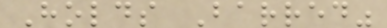Holds Barred"
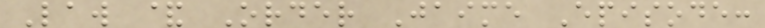Law & Order Jaime Episode:
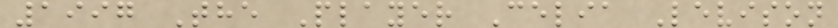1997 The Player Celia Levison
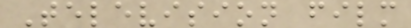Television film
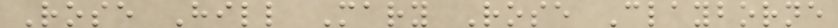Rose Hill Mary Rose Clayborne
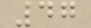47
